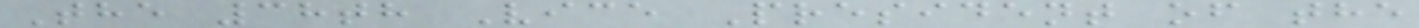The 38th Vice President of the
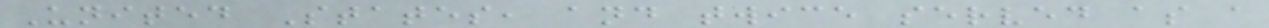United States, and twice served as a
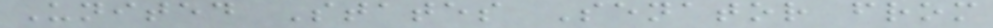United States Senator from
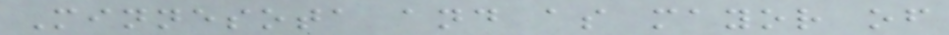Minnesota and as mayor of
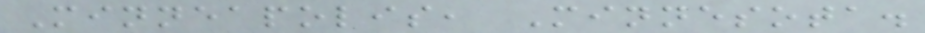Minneapolis, Minnesota.
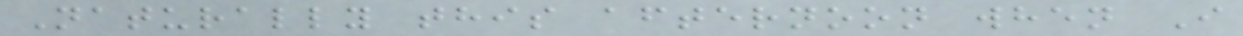Naturally this afternoon when I
